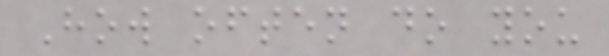How often do you
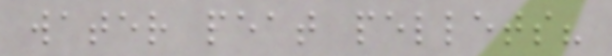water peat pellets?
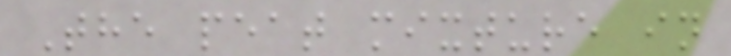The peat mixture in
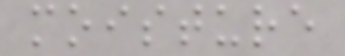moisture
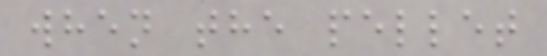when the pellet
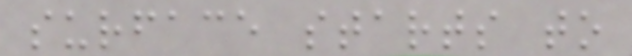surface starts to
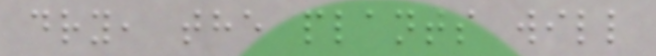dry, the plants will
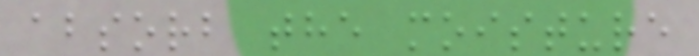absorb the moisture
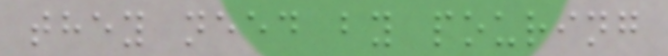they need by pouring
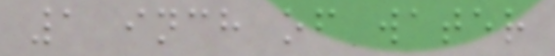1 inch of water
